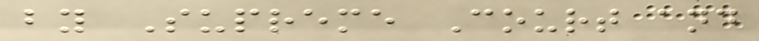by Supreme Court and
